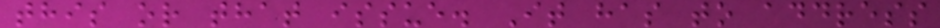this or that issue. It has to address
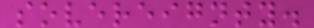sovereignty.
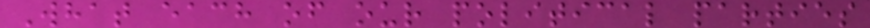What each of our political parties
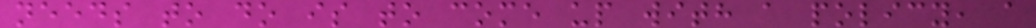needs to do is to come up with a policy, a
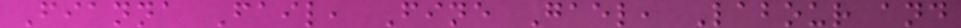Fianna Fail, Fine Gael, Labour and
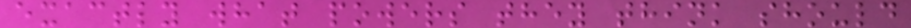exactly what powers they think should
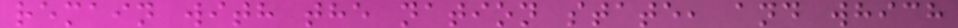remain with the nation state, and which
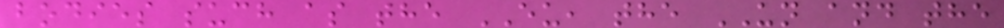bodies such as the EU, the UN and the
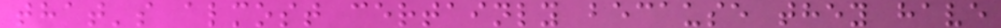that's almost certainly because they have
